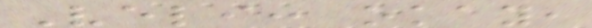Veli: okay,
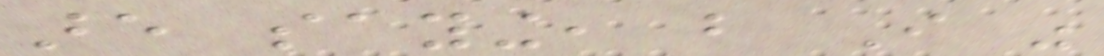are saying, but I was
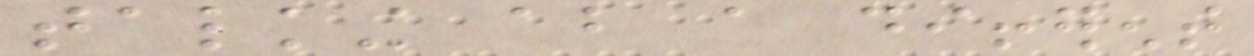talking about a different
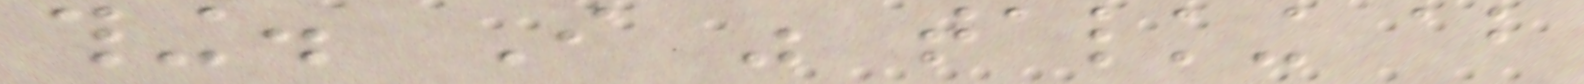thing. I was talking about
